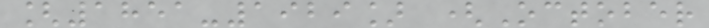[1851-1929] (October
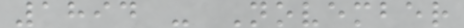1894 - November
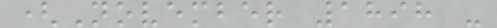(November 1898 -
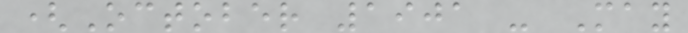(October 1901 - May
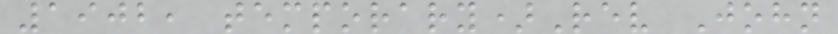1902, temporary)Rev John
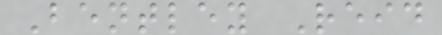Bentley Reid
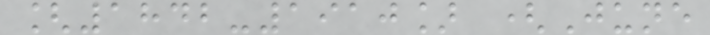[1842-1910] (June
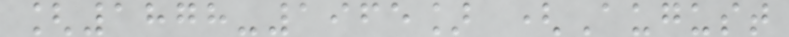[1878-1965] (August
